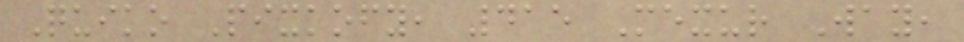Quiko Pixkofy, 415 Mexur Way,
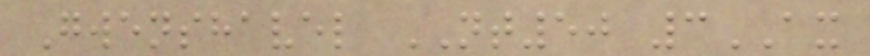Gwenshavel NT50 3AX
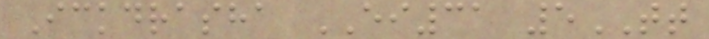Ickdrasha EI31 5TT
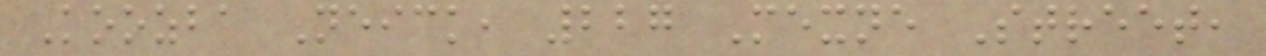Koozba Neick, 227 Mexne Street,
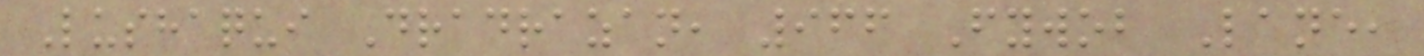Lushaqui Dradrazan, 966 Fywob Lane,
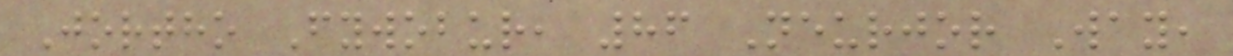Jortho Fywobur, 86 Neurjor Way,
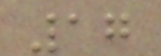17
